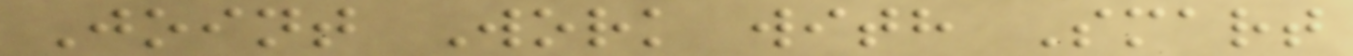Joint Work with Smart
